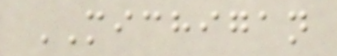MICHIGAN
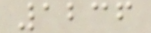1236
